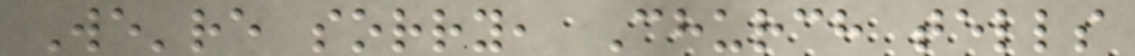We're sorry, Church tells
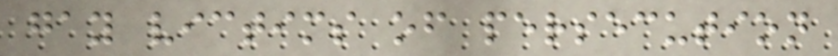gay victims of persecution
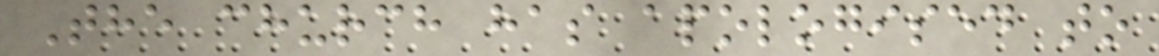The church has apologised to
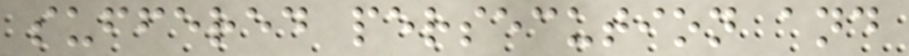suffered persecution and
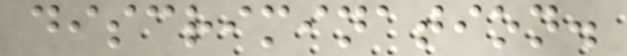discrimination.
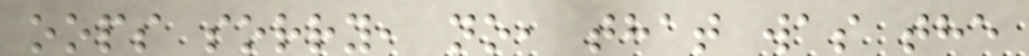oops sorry, no, that was the
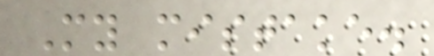My mistake.
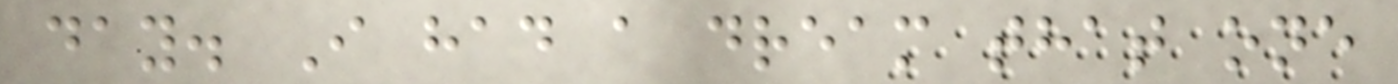day. I had a dream that one
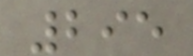295
